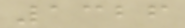1326
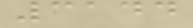3144
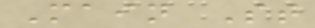Main St
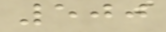500
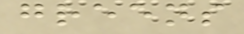greens
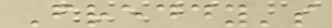Freddy's
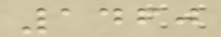1460
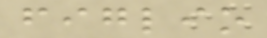figlio
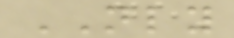NLY
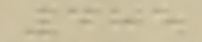485
